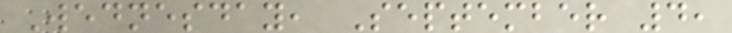Wednesday, September 4,
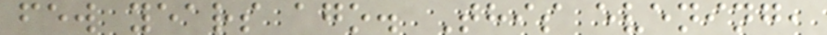few years ago. This evening,
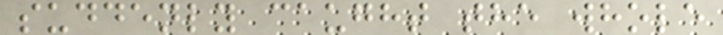suddenly caught the whole
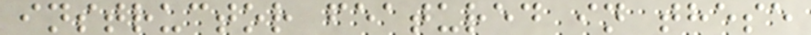instructor featured in these
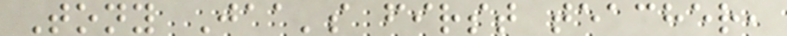Tony Jaa's first teacher,
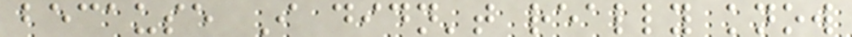because I didn't really know
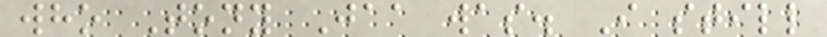who Tony Jaa was. I still
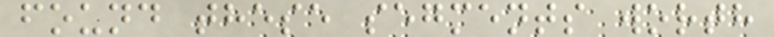found these segments worth
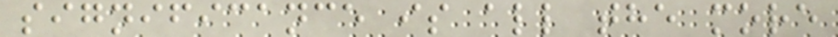significance is all the more
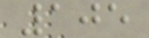105
